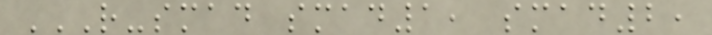R-SMAD SMAD1, SMAD2,
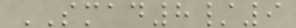SMAD8/9
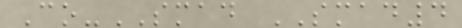Co-SMAD SMAD4
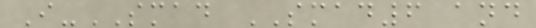I-SMAD SMAD6 and
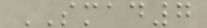SMAD7
